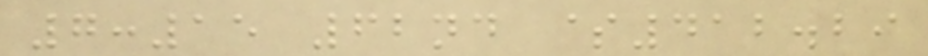7:15 62nd $412.29
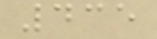435
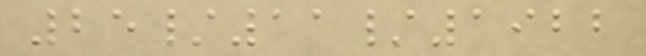25/11/1922
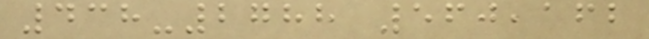438-2788 560,162
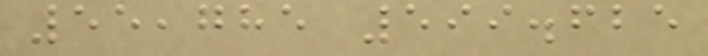55,785 599.625
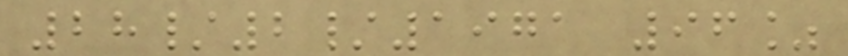28/2/1971 96%
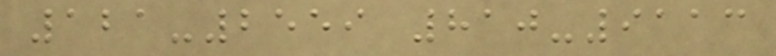121-2559 810-9113
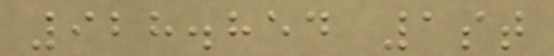928.854 1st
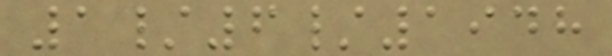1/6/1948
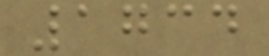1734
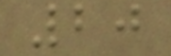20
